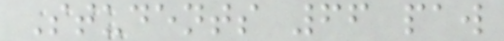Students 66 paw
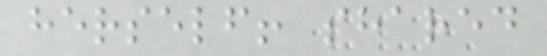herself! shared
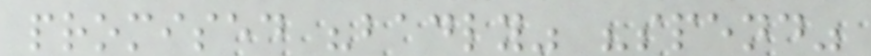promised "badly" "spend"
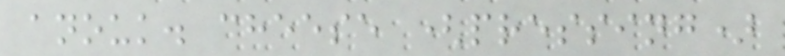anouk. cheese (pressing)
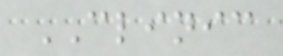CLINIC
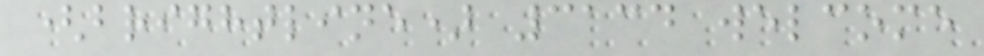(brightline) 3134 welcome
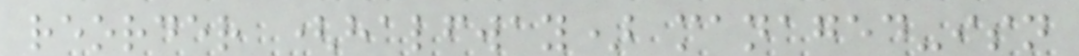reorder (halfway) managed-isn
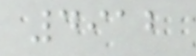4912
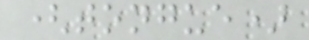(tongue)
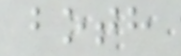both
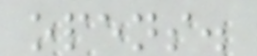opens.
